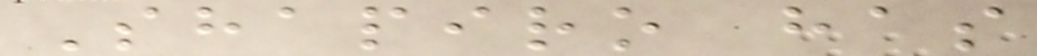Shapiro has
